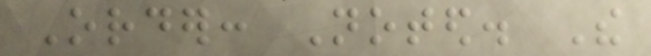Order: Noted. The
